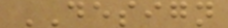DESIGN
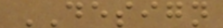DESIGN
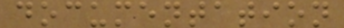documentation
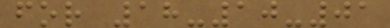for 18-10-01
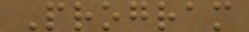Program
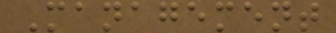Management
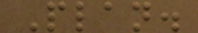Plan.
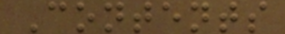Contents
